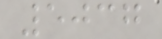5037
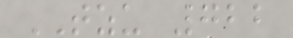TZU 722
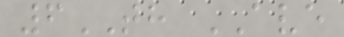6TH AVE
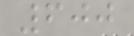600
